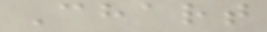Chart
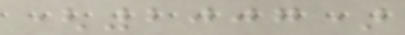(2007)
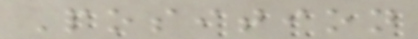Position
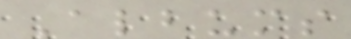Albums
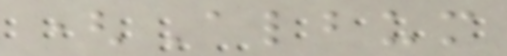(Album
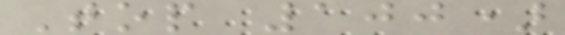Top 100)
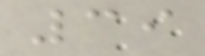39
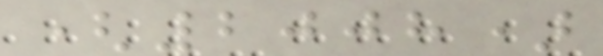(2008)
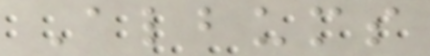Albums
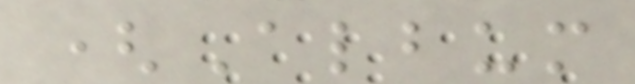(Album
